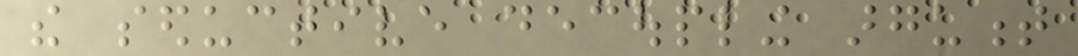the seductive decoupling argument
